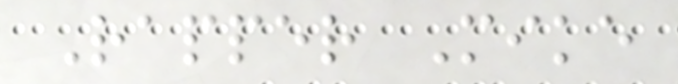Rapper Mike
